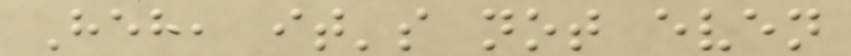Heh, it's not even
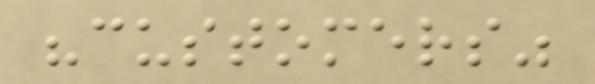"customers"
